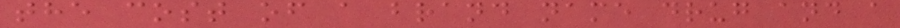the cost of a brand name drug and a
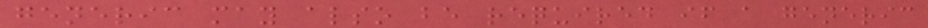generic may also be required if a generic
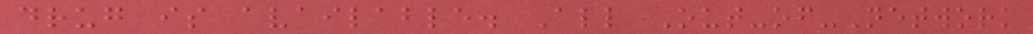drug is available. All Out-of-Network
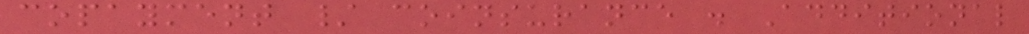copayment / coinsurance . Additional
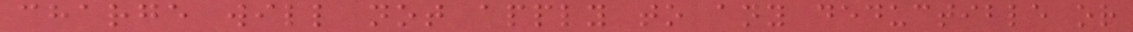charge will not apply to any deductible or
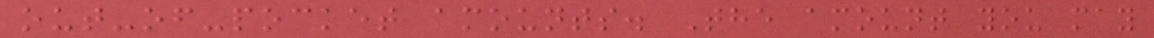out-of-pocket amounts. The amount you may
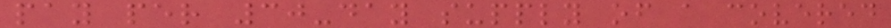pay per 30-day supply of a covered
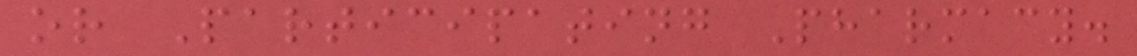or Participating Pharmacy.
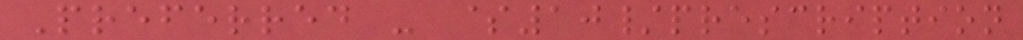Preferred - $10/prescription
